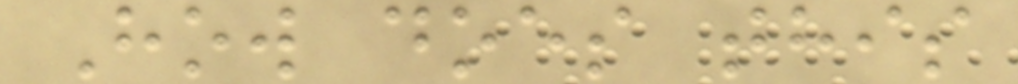How does this
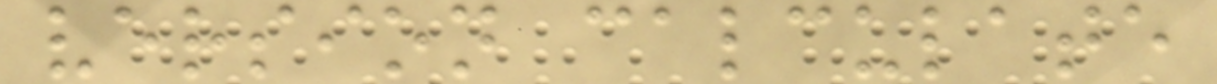version calculate
